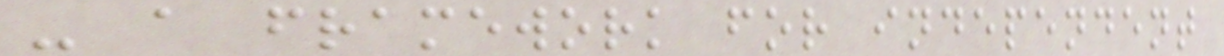- a framework for independent
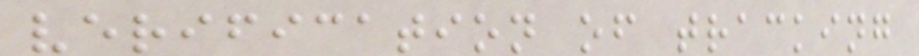verification of tracking
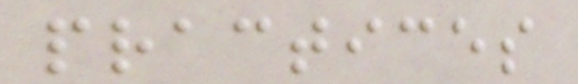practices
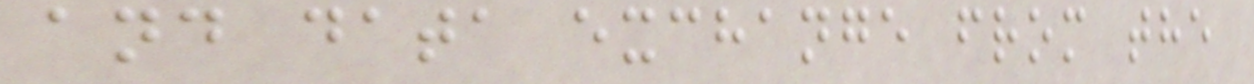and data exchange from the
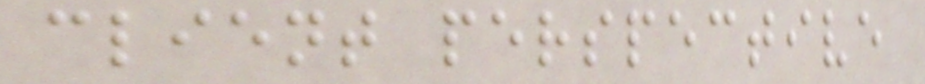client perspective
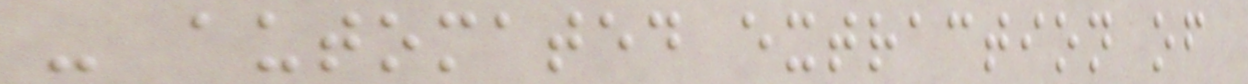- automated extraction of
